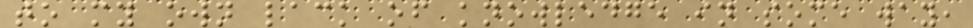to my own lack of knowledge in some way,
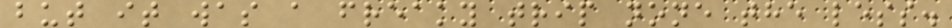but it was a freaky trip none the less.
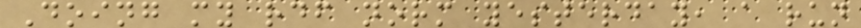Doing my rdf norm yesterday, a run
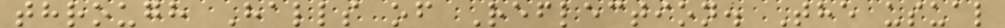through Halls of Reflection. The usual
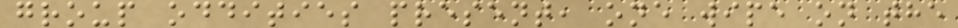group oddities present, one wipe on the
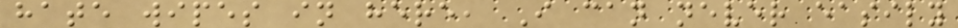hate wipes in here, I can never easily
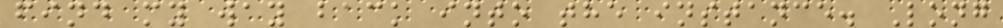find my way back into the instance. Long
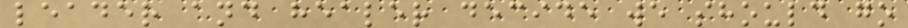leader and healer decide we should go
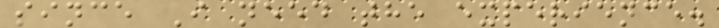since I need the experience.
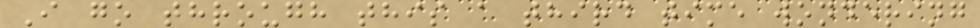I go through this a third time wondering
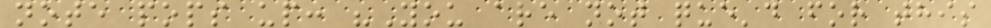note pops up: "You are not que'd for this
